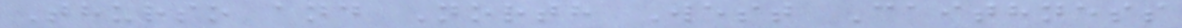Thurso and North West Caithness
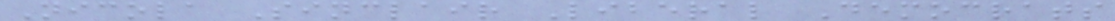Nicola Sinclair Liberal Democrats
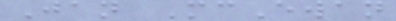Jan McEwan
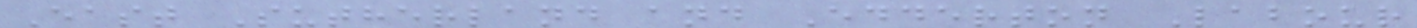East Sutherland and Edderton Labour
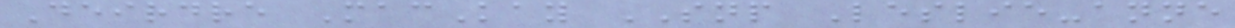Deirdre MacKay SNP Leslie-anne
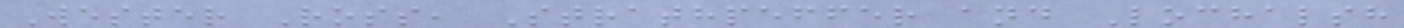Wester Ross, Strathpeffer and Lochalsh
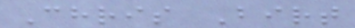Chris Birt
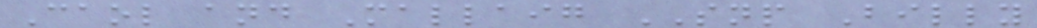Caol and Mallaig SNP Billy
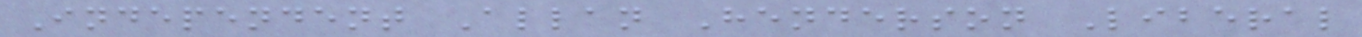Independent Allan Henderson Liberal
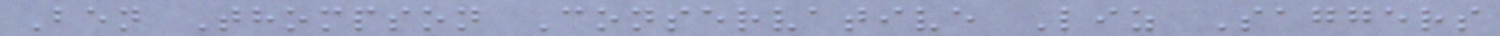Ben Thompson Conservative Liz Saggers
